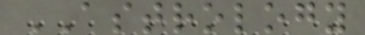ASTROLOGY
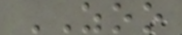ZOO
